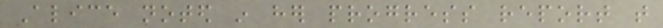Alice noted in her progress report that
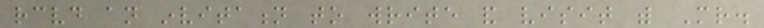received an invitation to write and visit with Mr.
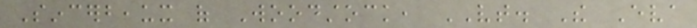Sincerbeaux of Woodstock, VT. The Eva
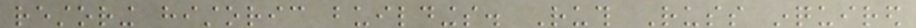restoring historic buildings. Ruth Russ inquired
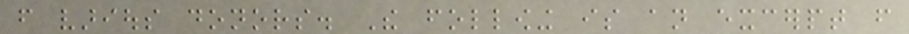from various donors. The following is an excerpt from
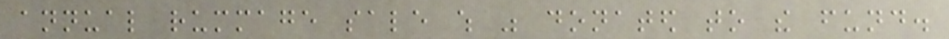annual rummage sale which was donated to the fund.
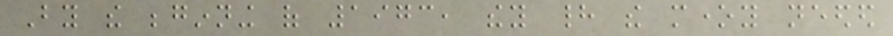By the beginning of 1973, they had the money needed
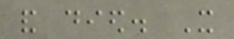and died. It
